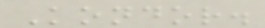Kondor.
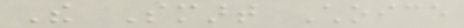The Smart Choice
